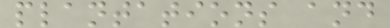plantations and
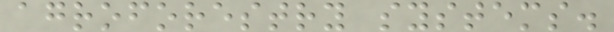agroforestry systems.
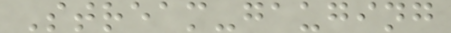Stream-gauging
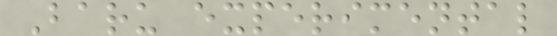Baru experimental
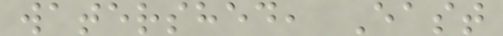watershed, East
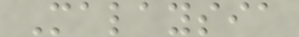Malaysia
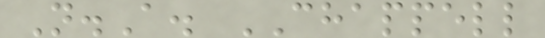N.A. CHAPPELL
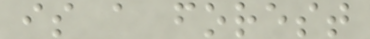is a forest
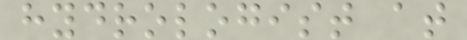hydrologist at
